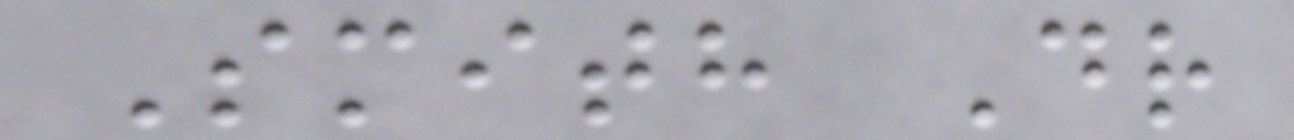Smith Dr
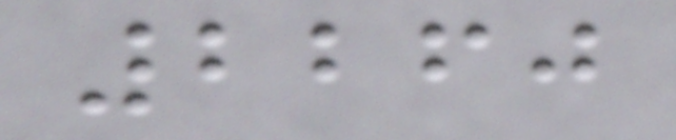2260
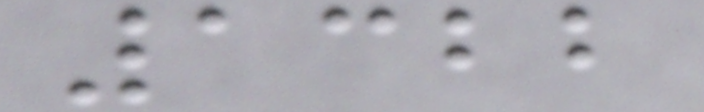1322
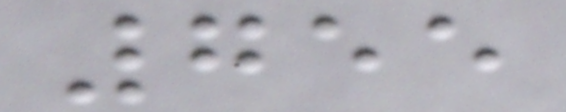755
